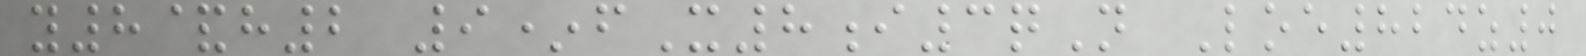y8&h2 9*fX8i3qN Loe824z0
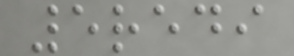5redi
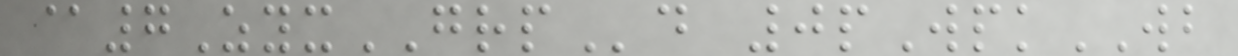@7ZyxGRPd 0pWpkWB
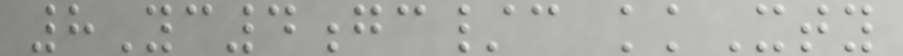8Yc4gc/c kkXty
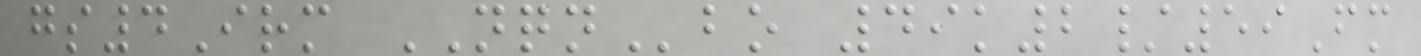gs4Irm NQNbo 49k2/59Fm
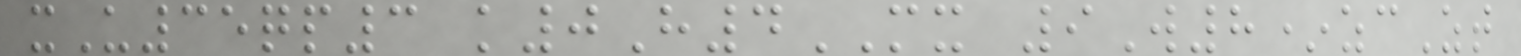xU35qp3 k0H4MX 9W8*zcZt
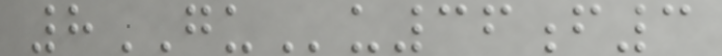8GUu36f3
